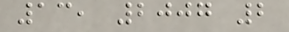13, 2007 2
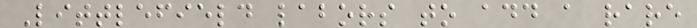Littlefield labors to add a rare
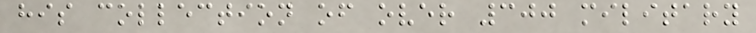his collection of over 300 military
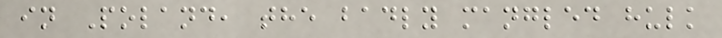in Poland, the badly mangled hulk
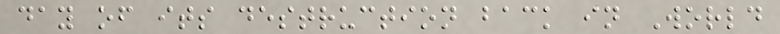day of its destruction back in World
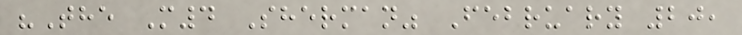"The M4 Sherman" February 20,
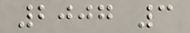2007 3
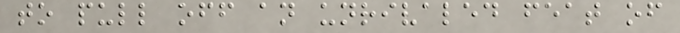to pull off an unrivaled feat of
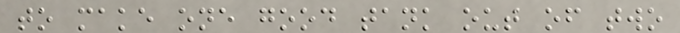to make one good tank out of two
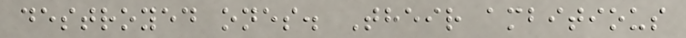destroyed ones. Their ambitious
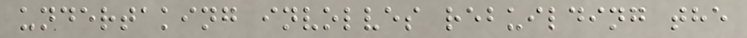undertaking involves rebuilding the
